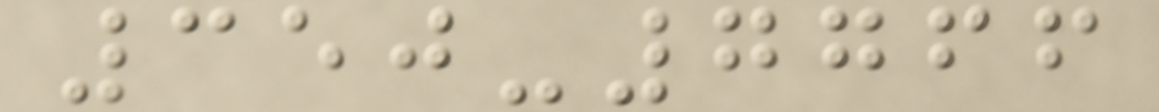350-7766
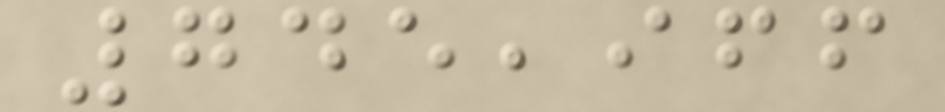745,966
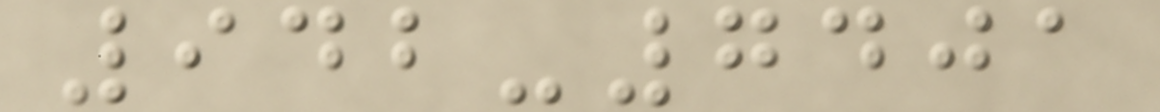942-7401
